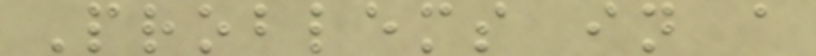Problems in a
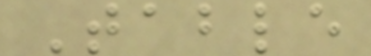Table
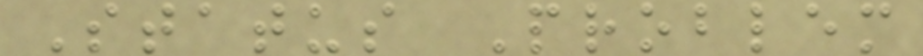Status Problem
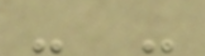- -
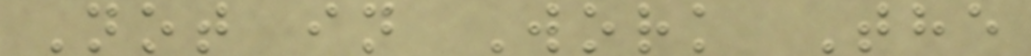Not in Work The
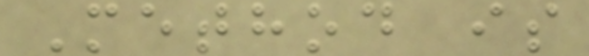Method is
